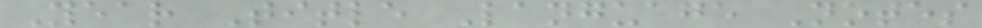Year Title Language Notes
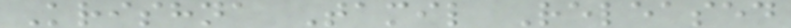Krishna Tamil Released
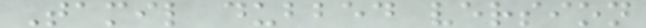Tamil dubbed version
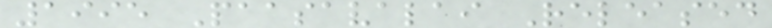1995 Paasavalai Released
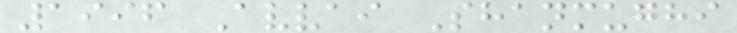1996 Avvai Shanmughi
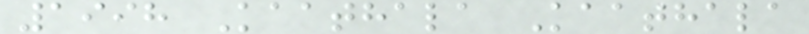1998 Kaathala Kaathala
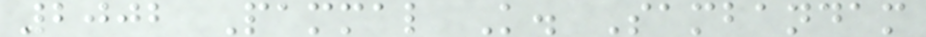2002 Pammal K. Sambandam
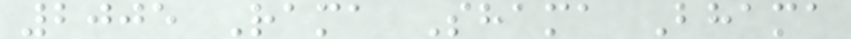2005 Rama Shama Bhama
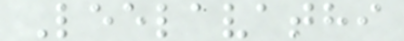Leelavathi
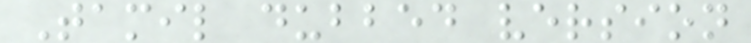Tamil dubbed version
